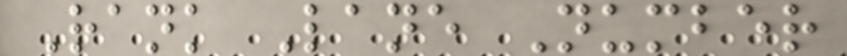Rank Lane Number
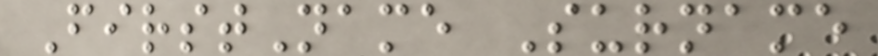FirstName Surname
